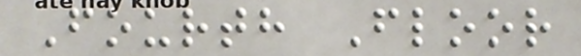Fourth Floor
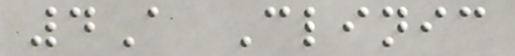4A Clinic
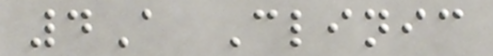4A Clinic
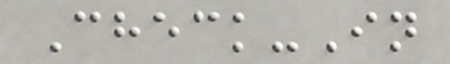Check-In
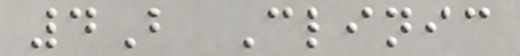4B Clinic
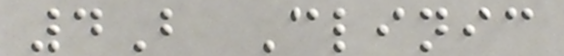4B Clinic
